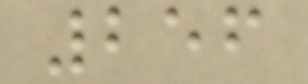256
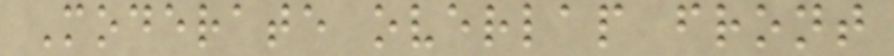Moderate overlap front
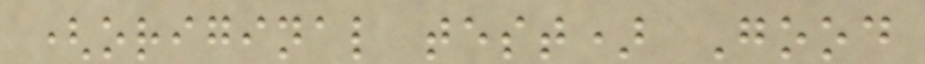(original test) Good
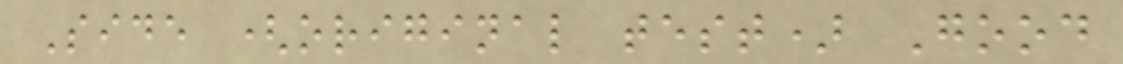Side (original test) Good
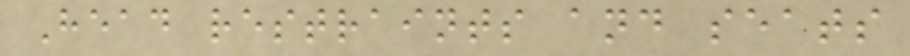Head restraints and seats
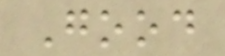Good
